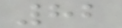82
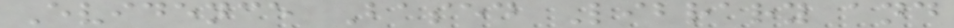Evidence Based Library and
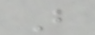B
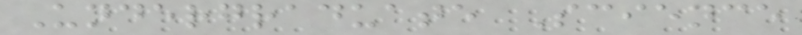Undergraduate Science
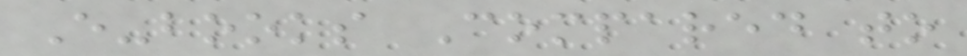E-books Compared to
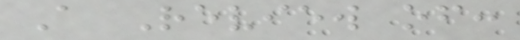A Review of:
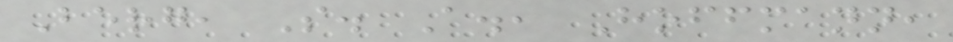Berg, S. A., Hoffmann,
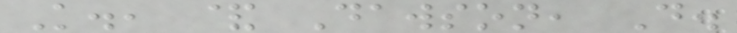K., & Dawson, D.
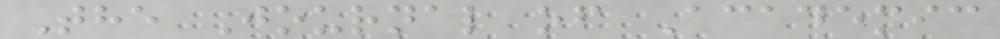The Journal of Academic
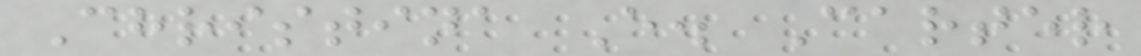Christina E. Carter
